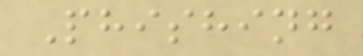Phishing
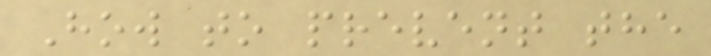How to prevent the
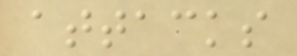attacks
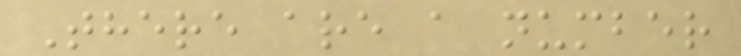There are a number
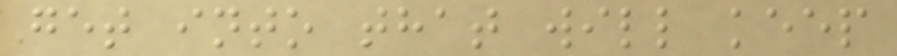get into that will keep
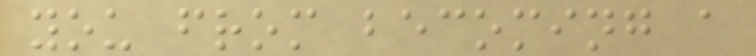you from becoming a
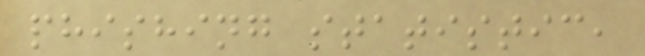phishing statistic,
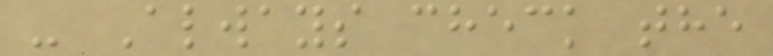- Always check the
